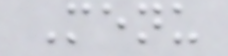Menu
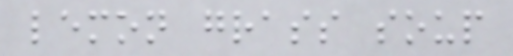lemon grass soup
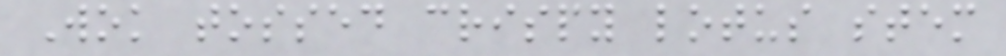Wok tossed crispy lotus stem
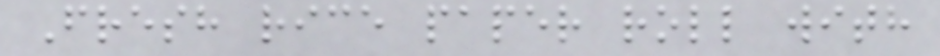Fresh rice paper roll with
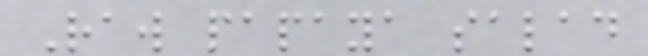Raw papaya salad
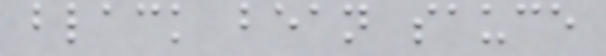black bean sauce
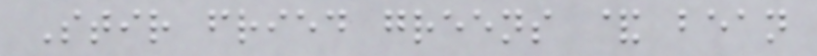Stir fried greens & bean
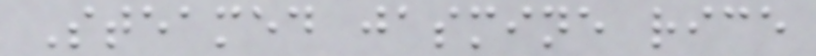Steamed jasmine rice
